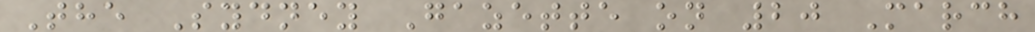The Sydney Gazette on 20 March
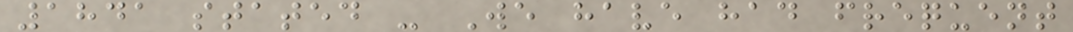1841 stated - We have had frequent
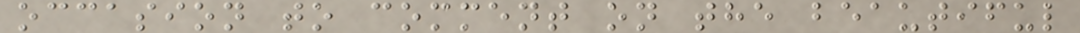occasion to comment on the beautiful
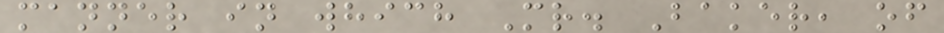manner in which Mr. Baker, of
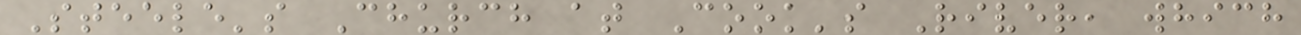Steele's Church at Cook's River, which
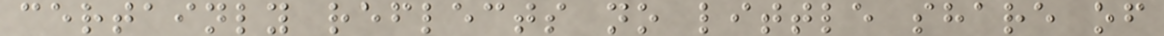certainly reflects no little share of
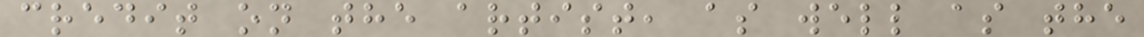credit on the artist, as well as the
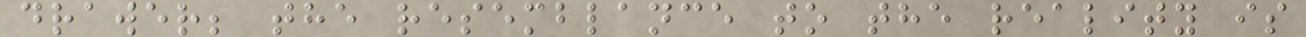drawer; the resemblance to the reality is
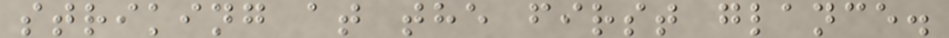striking at the first glance.
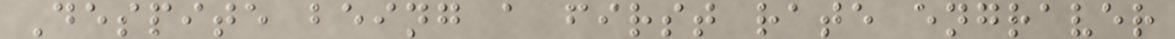Despite being a first rate engraver
